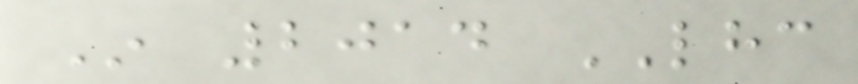In 2014 LHC
